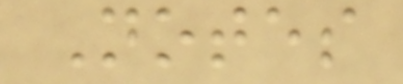Notes
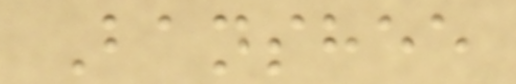Banshee
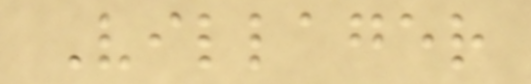Villager
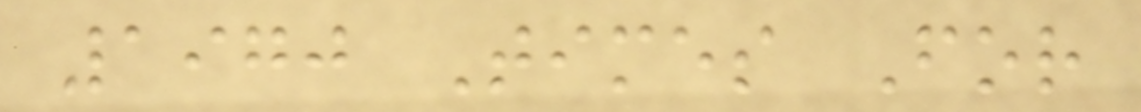1970 Times For
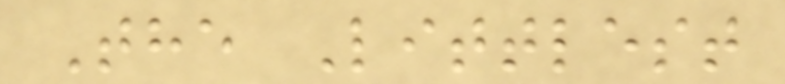The Littlest
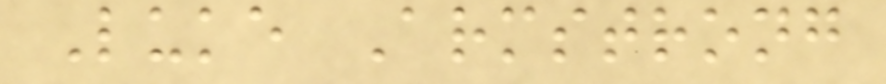Luke Armstrong
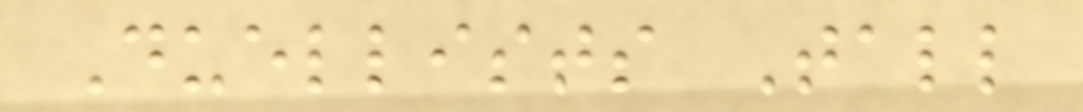Duellists Tall
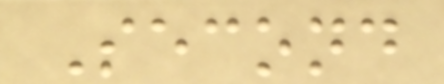Second
